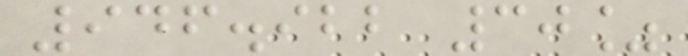946.922 30%
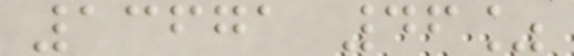13671 46%
